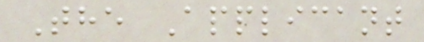The Applicant
